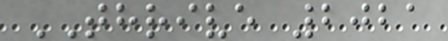THRIVE 2021
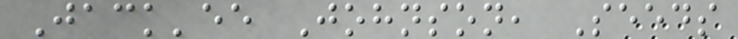Jack'ee Johnson, Seeds
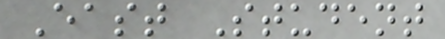East Student
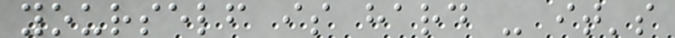yourself is hard - it's
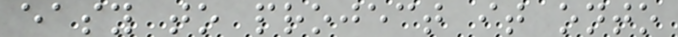easy to project it onto
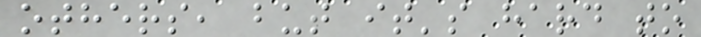others, but it's hard to
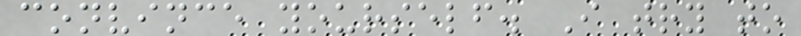convince yourself. I try to
